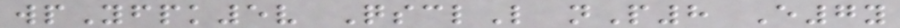wpYfpk5v QsclL nP8 E7y
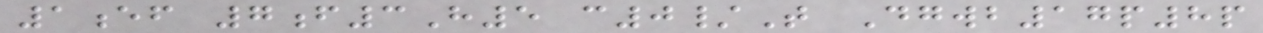1ef 7f3H5 c0/T Dgwb17p8p
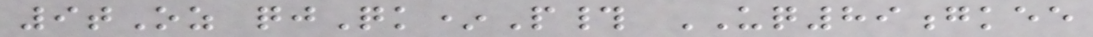9tOz qjQk*P# UQ89gkee
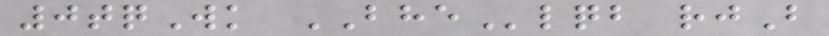0tqWk BHElqb rjB
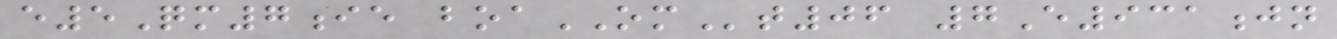e5Qm7ie boaOMt06 7E931jn
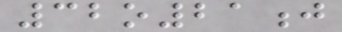32o21j
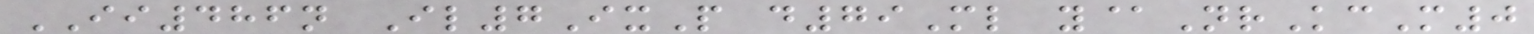II486n Il7IxP d79Ml y@NrKcM0
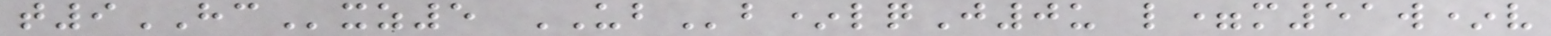t9HCxz5 UBb*lqJ0u l=m51w*v
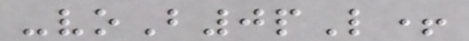-voB0pL+
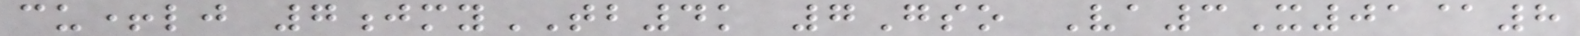cu+lj 7jmyTB4k 7Gso Va3X01@8
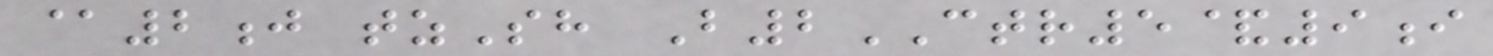@2j tzSh B2CTR5&9i
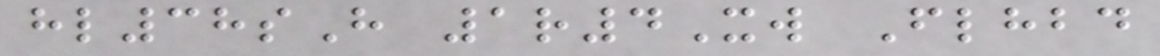hl38sH 1r4Xw Flhbd
